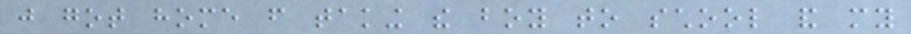just got home from taking the boy to school and my
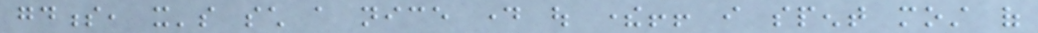goodness, it's such a nice day out there!! i spent most of
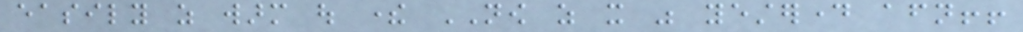easily as warm out there NOW as it was yesterday afternoon!!
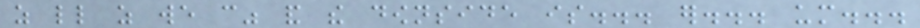as little as we can" and the downside is... er... um...
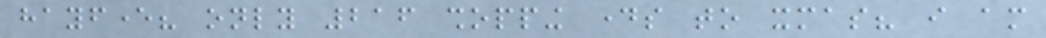hayfever? only 216 shopping days to xmas? i am
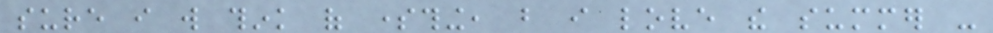sure i will think of something, but i love the summer -
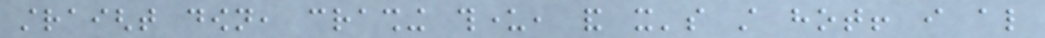straight down, crashing thunder, and it's still hot! i also
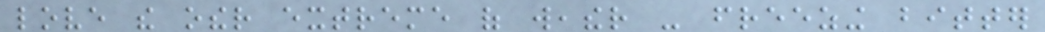love the other extreme of weather - freezing bitter
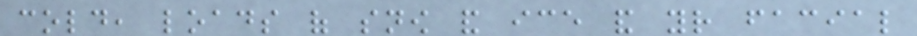cold, loads of snow and ice and your facial
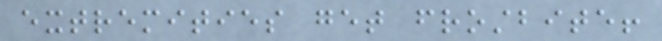extremities get frostbite!
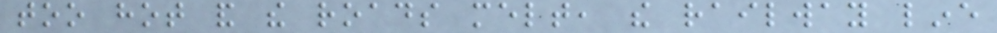too hot and the roads melt, the railway line
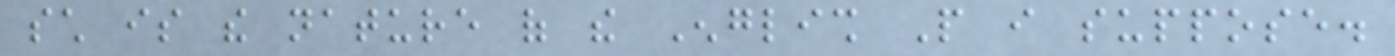such is the nature of the English People i suppose.
